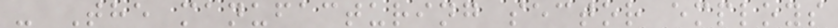- The manufacturing sector employs
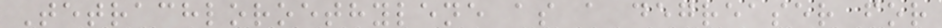Tetrachloroethylene as a degreaser for
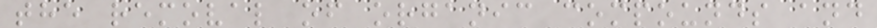the removal of organic compounds and
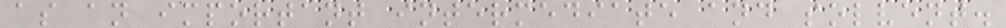as an important intermediate and solvent.
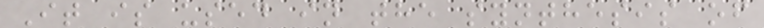It is used in the synthesis of
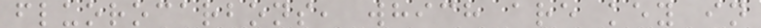fluorocarbons, which are key in
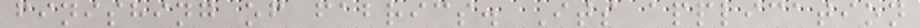finishing of fabrics. Its application
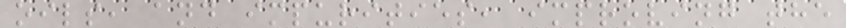oils, and impurities, improving the
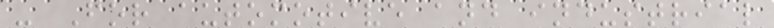- For automotive and industrial
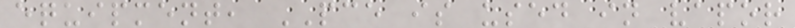equipment, PCE is used in vapor
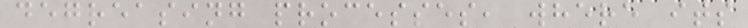degreasing processes, where its
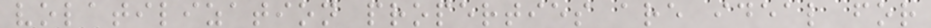volatilization properties are ideal for
